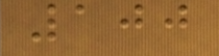100
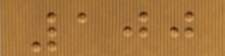100
